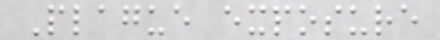Plague exposure
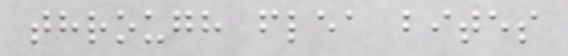through flea bites
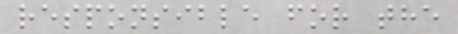responsible for the
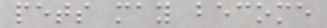pets may become
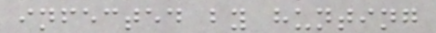infected by hunting
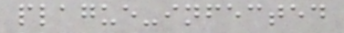plague-infected
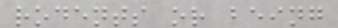rodents or being
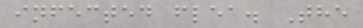infected flea. The
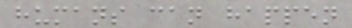humans can happen
